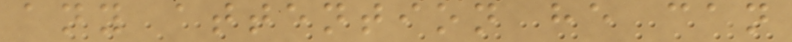any attention he can
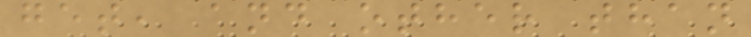get, and other than
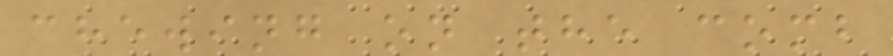chewing on the comb
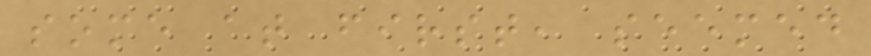some at first, seemed
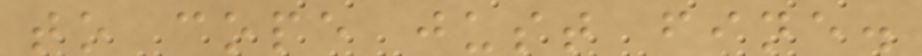to cope just fine.
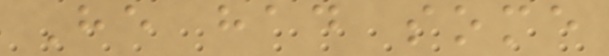He had some
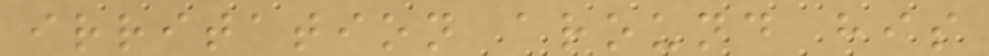irritation around his
